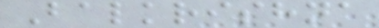Balkrishna
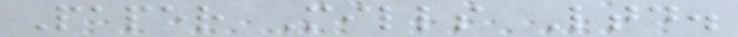Paper Mills Ltd.
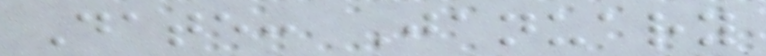Date: January
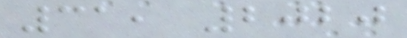31, 2020
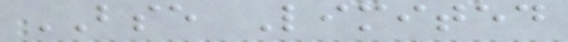BSE Limited
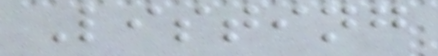Listing
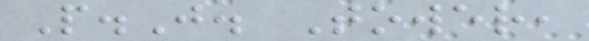P.J. Tower,
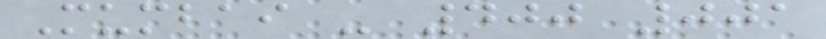Mumbai - 400 001
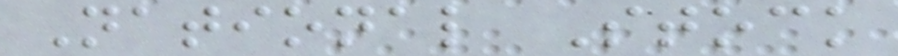National Stock
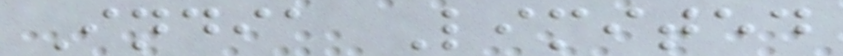India Limited
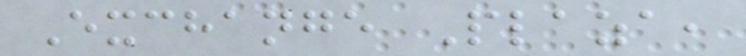Exchange Plaza,
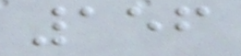156
